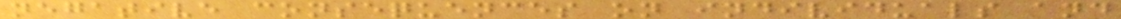negative consequences on individuals and
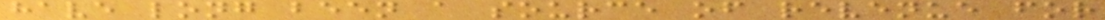have long been a source of revenue for
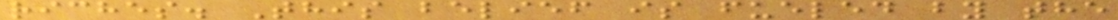riches. This belief is fueled by the
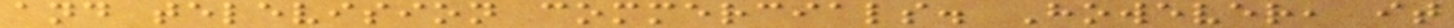and television commercials. However, it
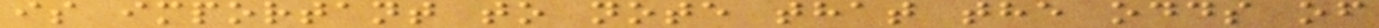is important to note that the odds of
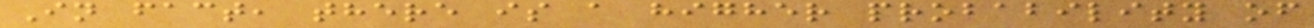In fact, there is a higher probability of
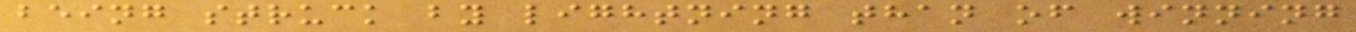being struck by lightning than of winning
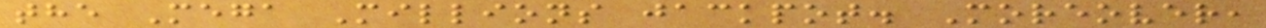the Mega Millions jackpot. Moreover,
